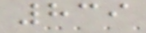839
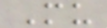Mu
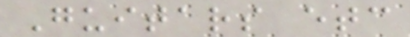Guitars etc
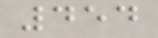454
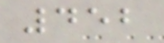452
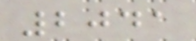2041
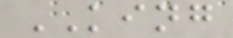KING
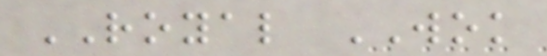ROYAL WOK
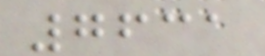7631
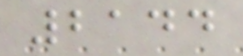2144
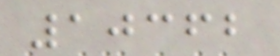10362
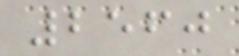2560
